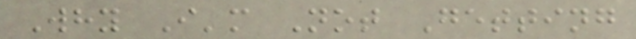Why I'm Not Getting
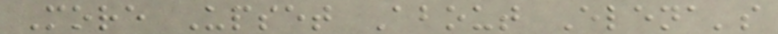More Upset About Elena's
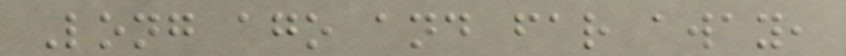Long ago and far away,
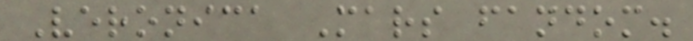Veronica Mars fandom.
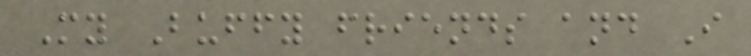My Buffy friends and I
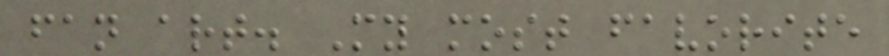fan art. My most favorite
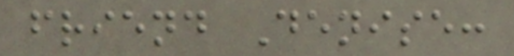friend Denise:
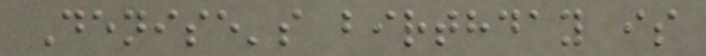Denise's birthday is
